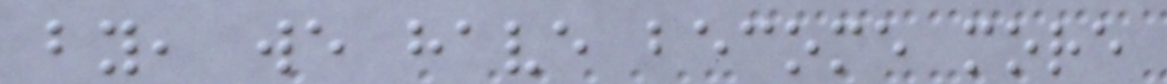by, we have become more
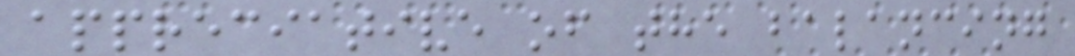appreciative of the balancing
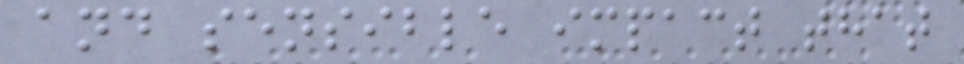and sensible impact that
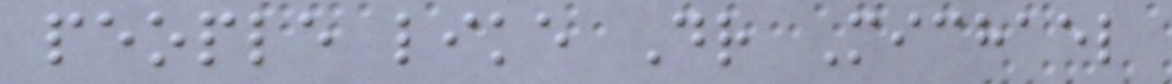people like Dr Michael
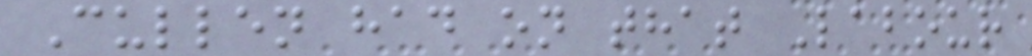Cullen had on that Labour
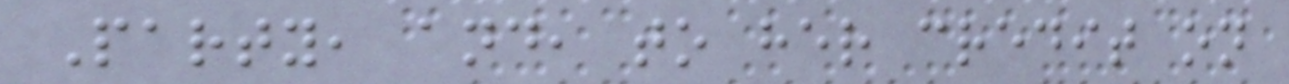Party, and, to her credit on
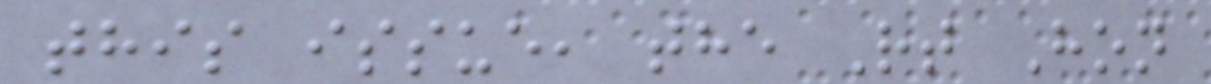this issue, the Rt Hon
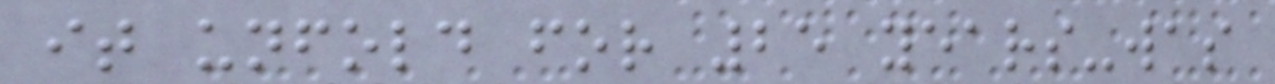it unfold for 25 years-was
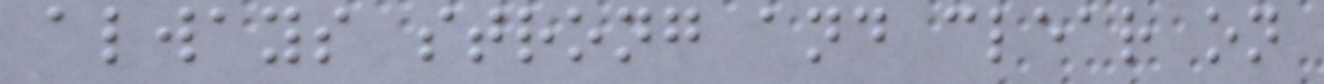always strong and clear on
